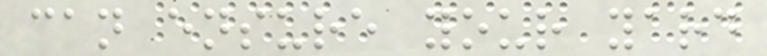can ensure your yard
